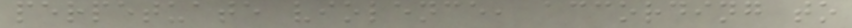perpetuate violence, according to
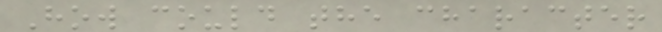How could the character
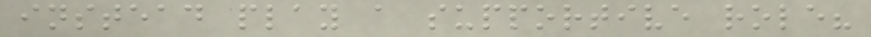instead play a supportive role?
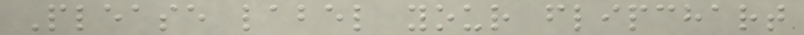Please label your flipchart
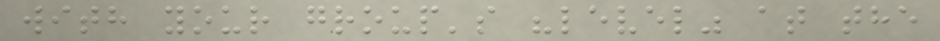with your group's "level" at the
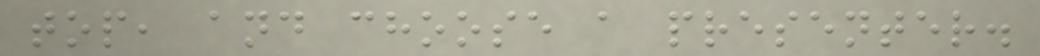top, and choose a presenter.
